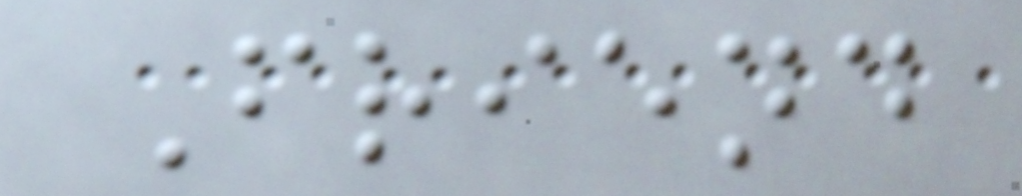Friend
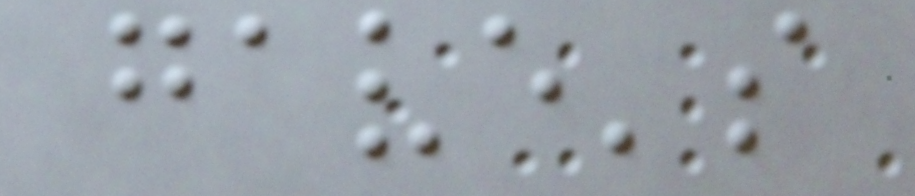gave's
